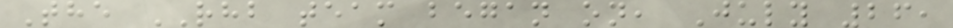The RHB team began on, July 26,
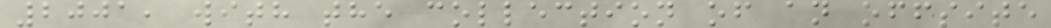2001, with the collection of an offsite
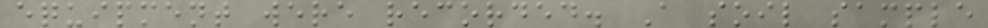equipment were recorded. A soil sample
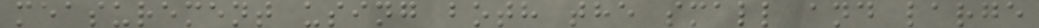measurement using both the small and large
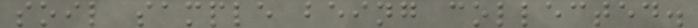soil sample being collected.
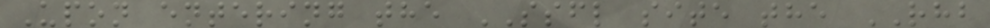Upon entering the SSFL site the RHB
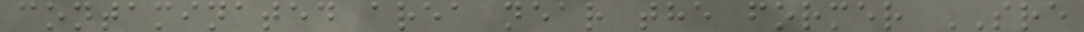contaminated area near the former SRE
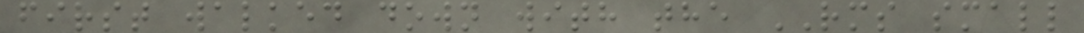first walked down with the RMS small
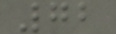72
